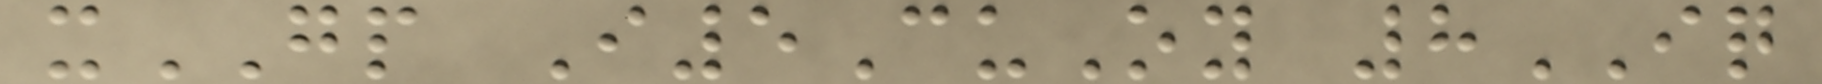xGP I5CuOy 8IQ
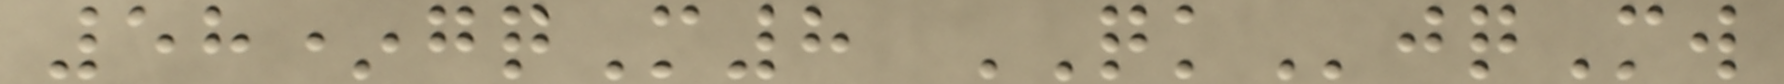58*gqM8 QKjqMw
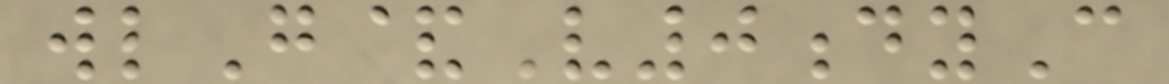wlG&V0dyC
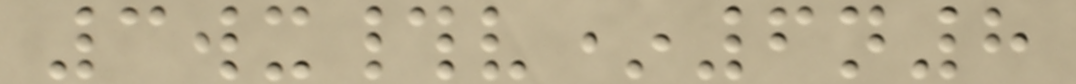3wx#v*6n8
